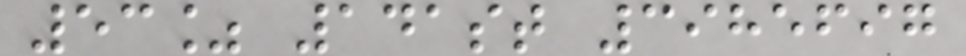53% 141st 3985697
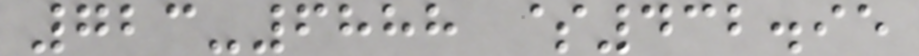723-6888 $432.95
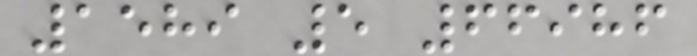1589 5 66986
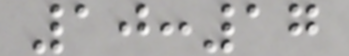10:17
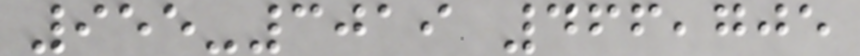955-3019 466,705
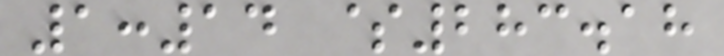1:14 $283.18
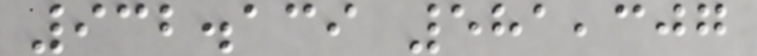932.139 581,307
